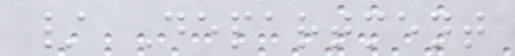/ Department
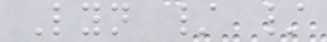Lyn / /
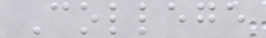College
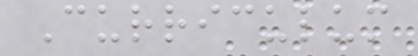Curriculum
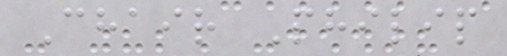Chair Philip
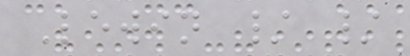Lewin / /
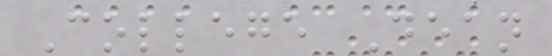College Dean
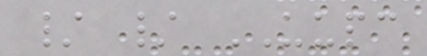/ / UUPC
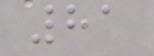81
